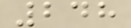248
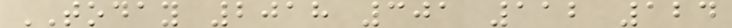TODAY 2018 301 112 124
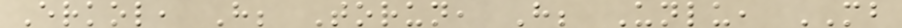Erkol, H; Torun, H; Unlu, MB
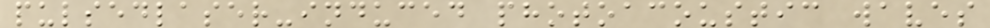pulsedlaser-induced photoacoustic waves
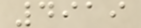4919
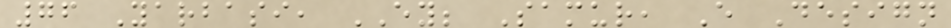76 Yarbasi, EY; Samur, E Design
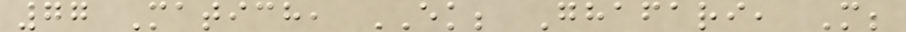77 Matich, EK; Ghafari, M;
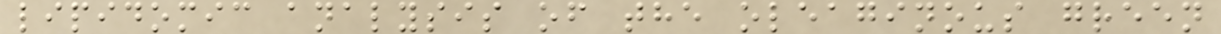lipidomic analysis of the oleaginous green
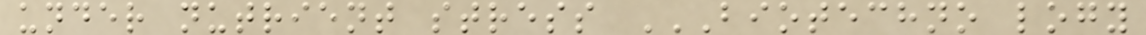under nutrient stress BIOTECHNO LOGY
